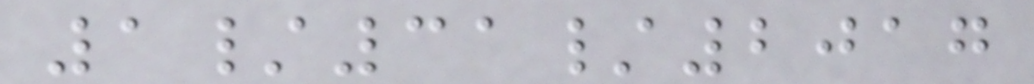1/31/2017
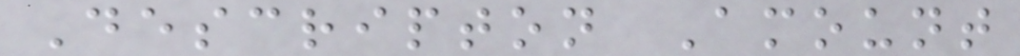Descripton Amount
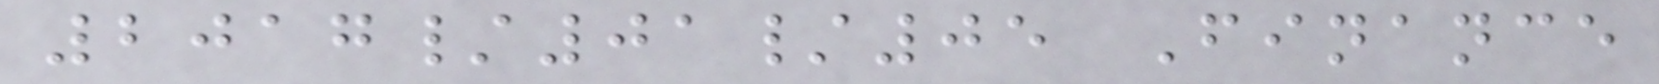2017/01/05 Finance
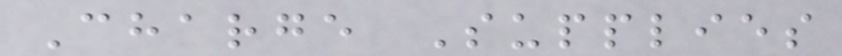Charge Supplies
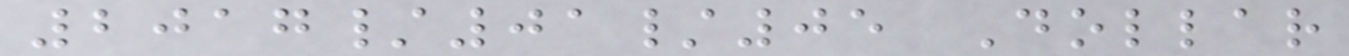2017/01/05 Dollar
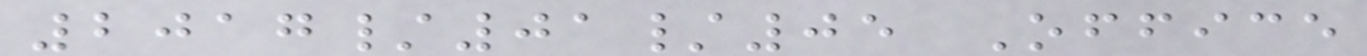2017/01/05 Office
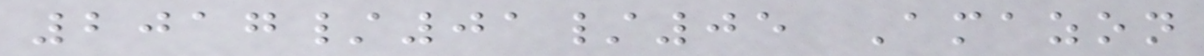2017/01/05 Amazon
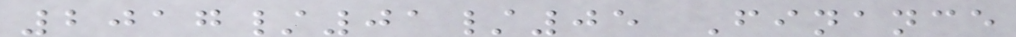2017/01/05 Finance
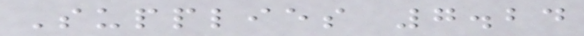Supplies 7.24
